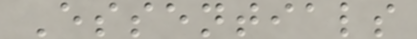Essentials
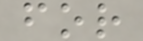for
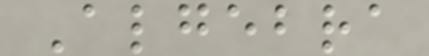Algebra
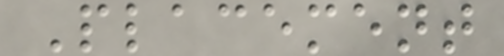Placement
